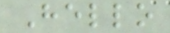Hello
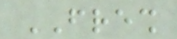FRESH
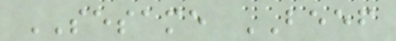SESAME BEEF
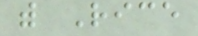with Rice
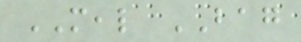MEAL BAG
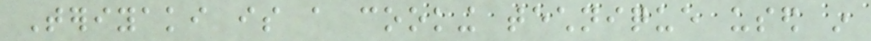Teriyaki is a cooking technique used in
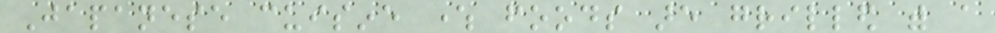Japanese cuisine where foods are grilled with a
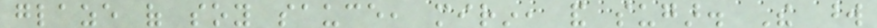glaze of soy sauce, mirin, and sugar. The word
